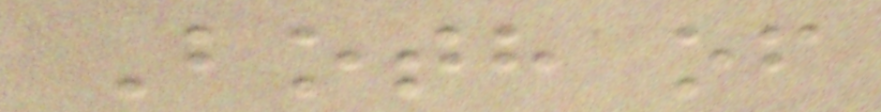Both of
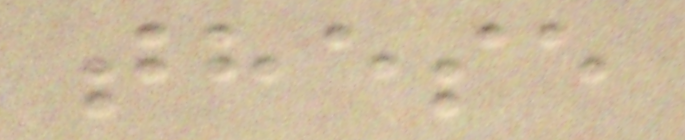these
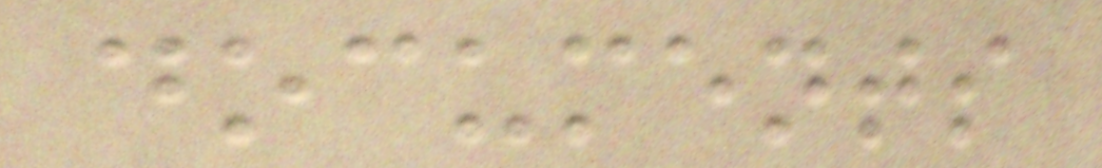documents
